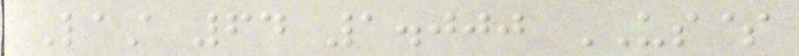Last 64 1.000 US$
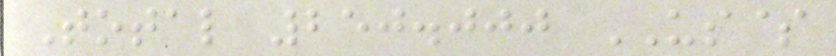Total 250.000 US$
